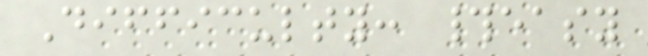Difficulty: #easy
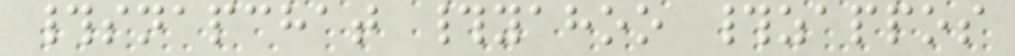#snapchat #yahoo #zappos
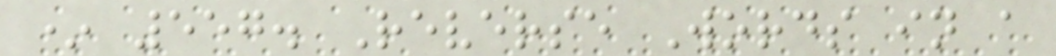* 557. Reverse Words in a
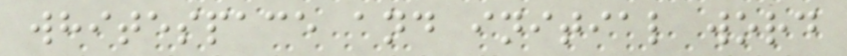whitespace and initial word
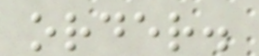order.
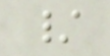/
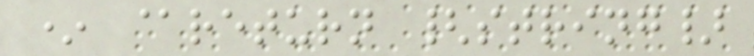* @return {string}
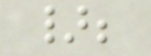};
